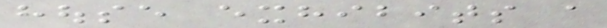house exhibits a
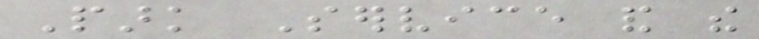Park Service and the
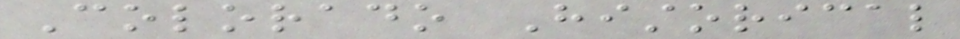Colorado Historical
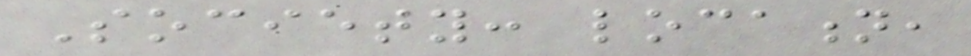Society: location,
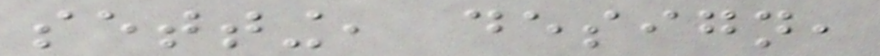setting, design,
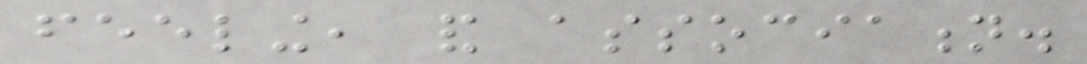feeling, and association.
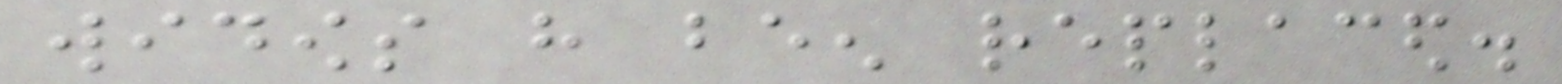widows have been replaced.
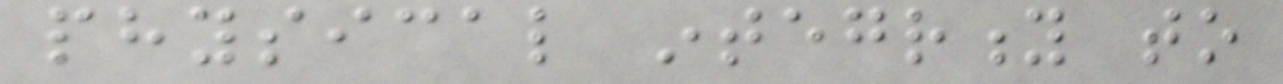physical integrity to
